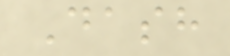Dash
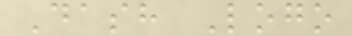Dash Logo
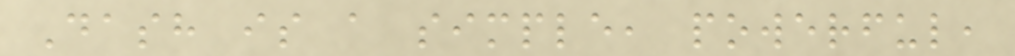Dash is a simple, powerful,
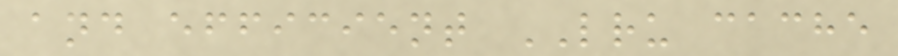and efficient LRU cache
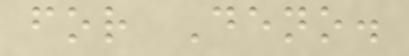for Deno.
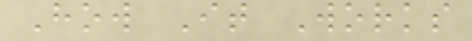How It Works
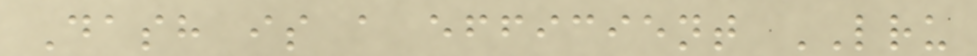Dash is a efficient LRU
